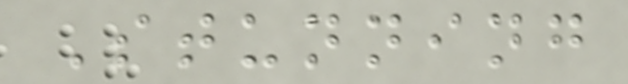Stunning
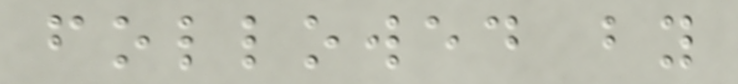followed by
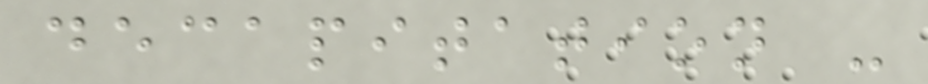decapitation -
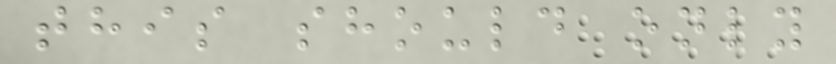this should only
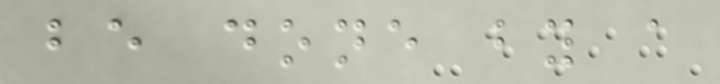be done by a
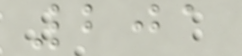201
